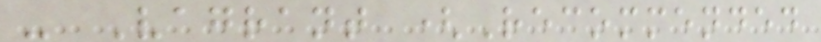- Vagrant (Recommended
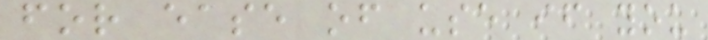for ease of use if you
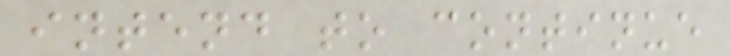intend to continue
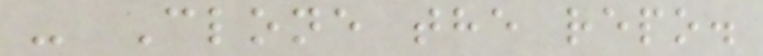- Clone the repo.
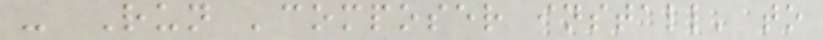- Run 'composer install' to
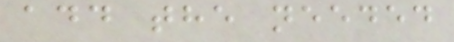add the needed
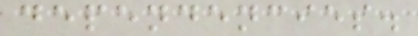dependencies.
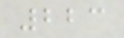223
